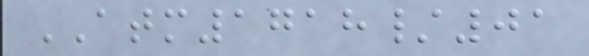ATM1718/01
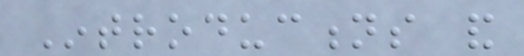Introductions and
